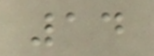14
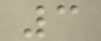3
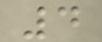4
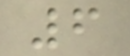6
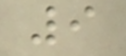9
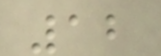12
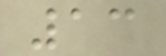13
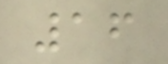16
